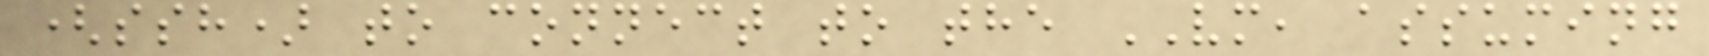(ssh) to connect to the VM, assuming
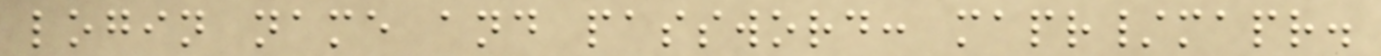login name and password: mapr/mapr.
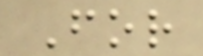For
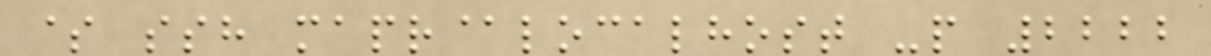$ ssh mapr@localhost -p 2222
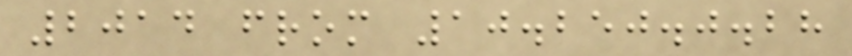2014 from 10.250.0.28
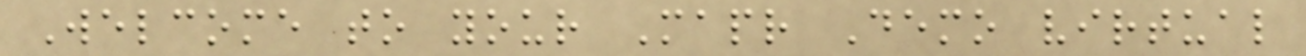Welcome to your Mapr Demo virtual
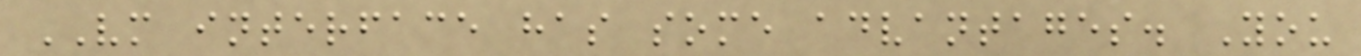VM interface has some advantages. You
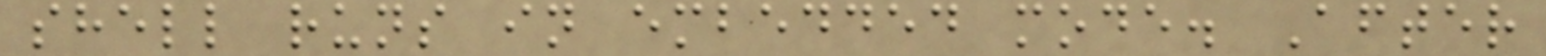shell runs in embedded mode. After
